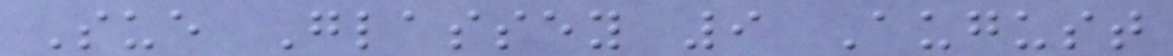Sue Glassey 9 August
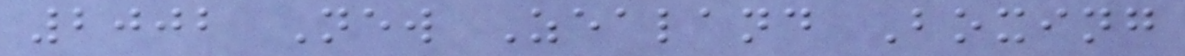2002 New Zealand Boxing
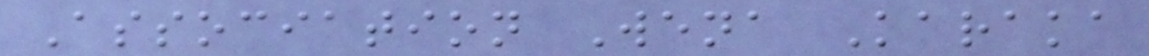Association Wena Karaka
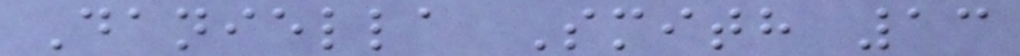Daniella Smith 13
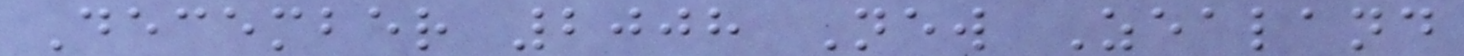December 2008 New Zealand
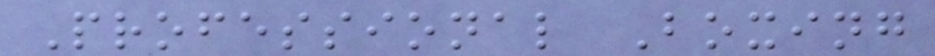Professional Boxing
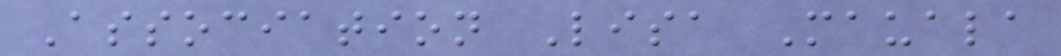Association Lisa Mauala
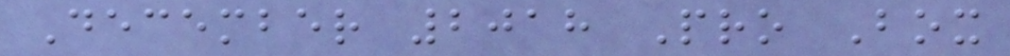December 2018 Pro Box
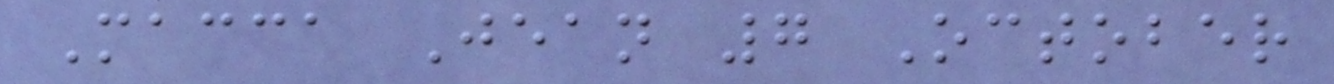Macca Jean 7 October
